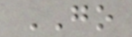GO
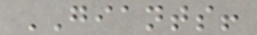GIANTS!
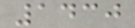1430
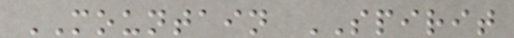MOUNTAIN SPIRIT
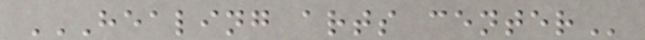HEALING ARTS CENTER
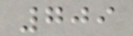709
